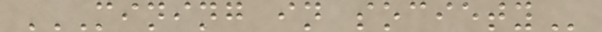MINING IN SOCIETY
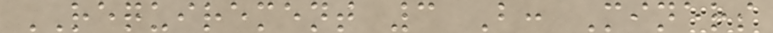REQUIREMENT 3 B: Miners
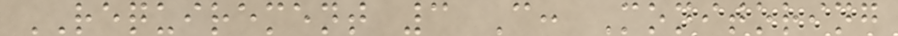REQUIREMENT 3 C: Monitoring
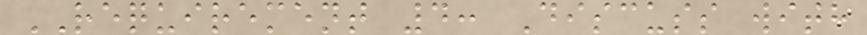REQUIREMENT 4: Discuss with
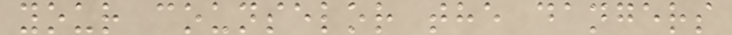your counselor the dangers
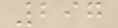297
